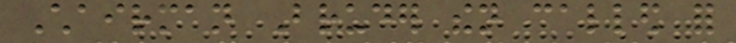Chairman Bruder then called for
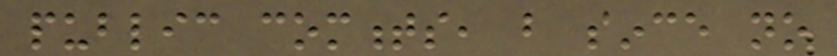public comments, but since no
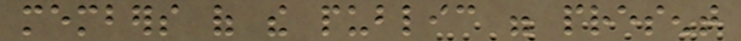members of the public were present
